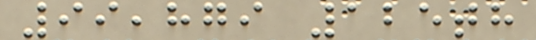99,879 125th
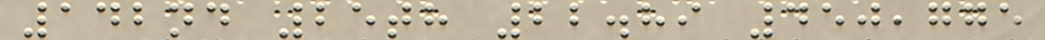142nd 25th 22.89 450,775
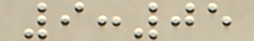9:05
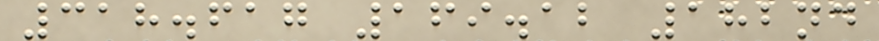318.617 169.12 182nd
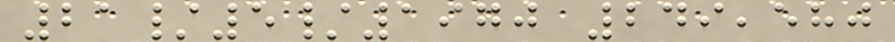21/5/1970 249,580
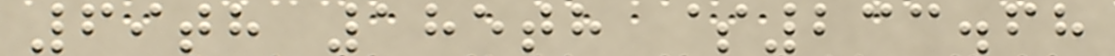69th 185th $233.68
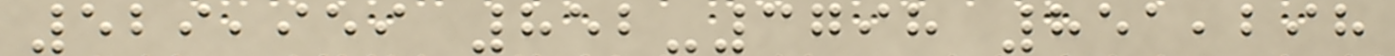529,959 852-3798 851,298
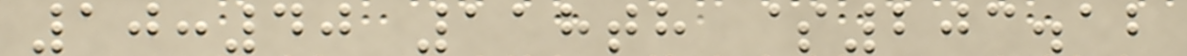10:40 118th $203.12
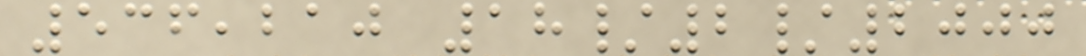536,210 18/2/2000
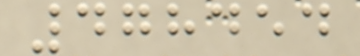478454
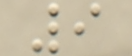9
